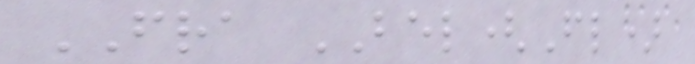FRA BEL(Fl)
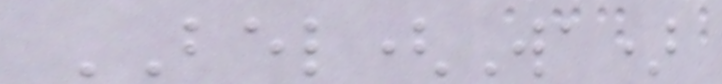BEL(Wa)
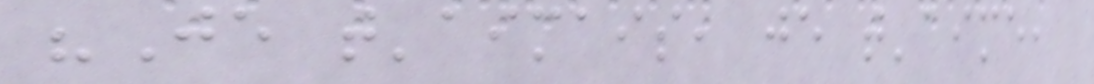"Je t'aimais, je t'aime,
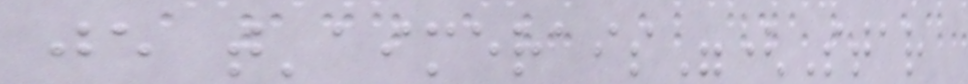je t'aimerais"(Star
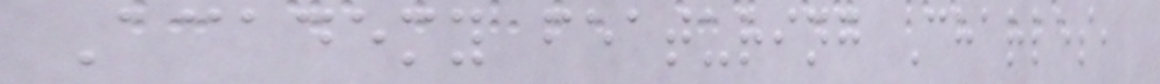Academy featuring Charles,
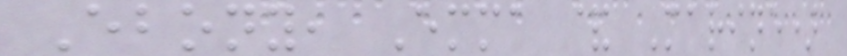Ebony, Emma & Marine)
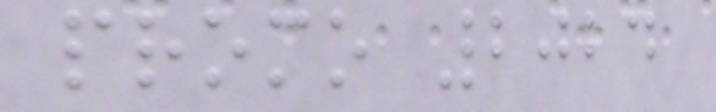promo 2024
